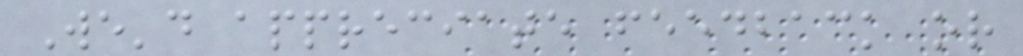We'd appreciate feedback or
